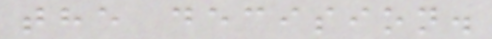the decision.
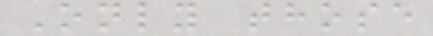Only those
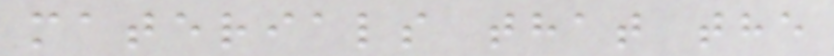materials that the
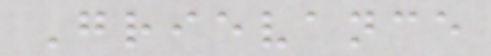Grievance
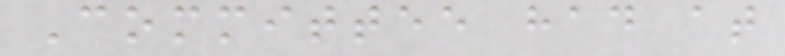Committee had at
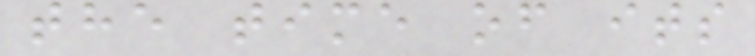the time of its
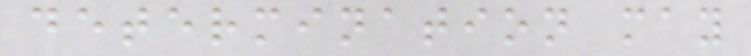determination may
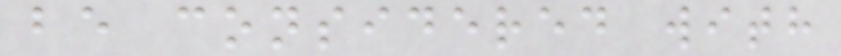be considered with
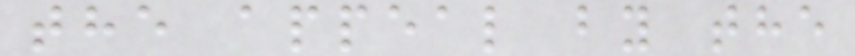the appeal by the
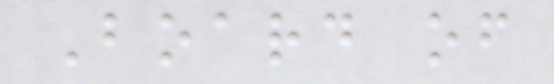Board of
